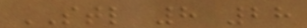STL 8 28
